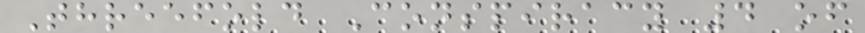Threefold Conspiracy 4 of
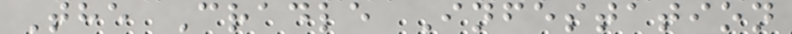The Cradle Infestation
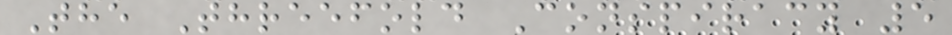The Threefold Conspiracy 5
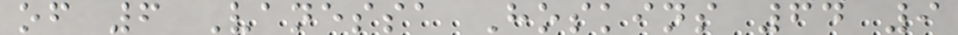of 6 Vanessa Hoskins 64 9
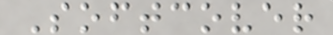Softcover
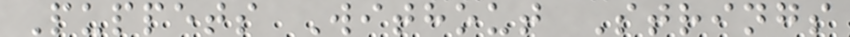Puppets Without Strings
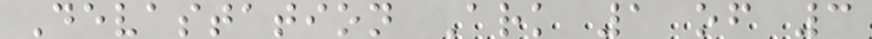Devastation Ark 1 of 3
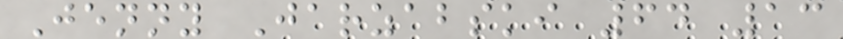Jenny Jarzabski 64 13
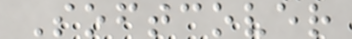Softcover
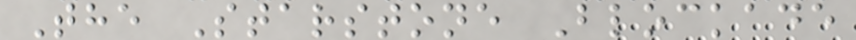The Starstone Blockade
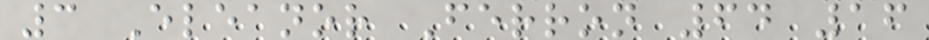3 Eleanor Ferron 64 16
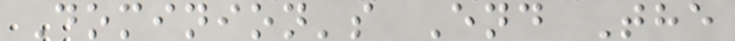Dominion's End The
